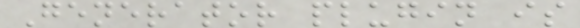Generator plugin is
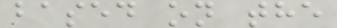based on the
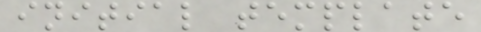initial template
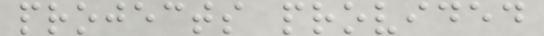projects provided
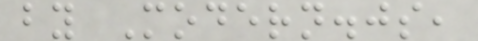by Modern.js,
